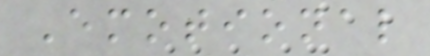Emotional
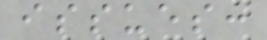issues:
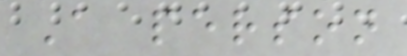A person
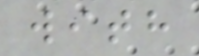with
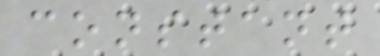constant
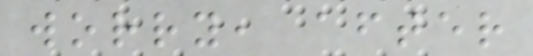worry, after
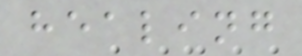healing
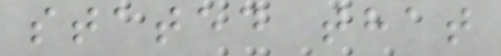stated that
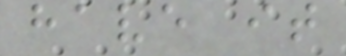have it
